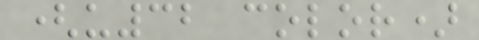(u32 color)
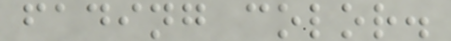fading color.
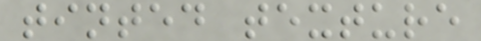tinted texture
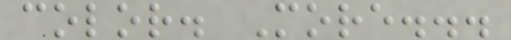color. More...
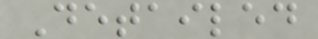Detailed
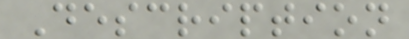Description
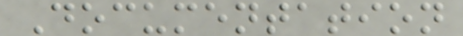Documentation
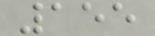155
